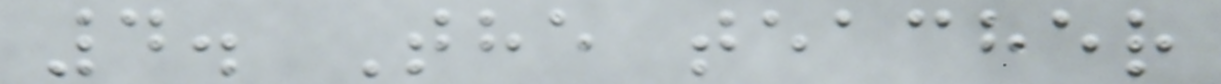4. The teacher
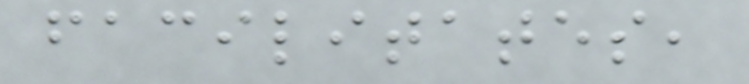facilitates,
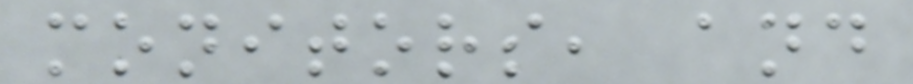monitors, and
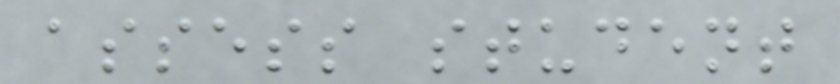assess student
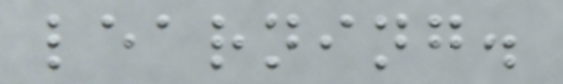learning.
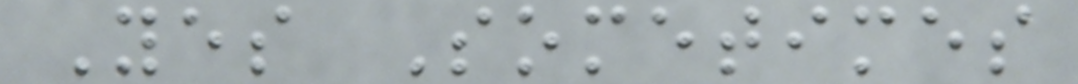Yes Sometimes
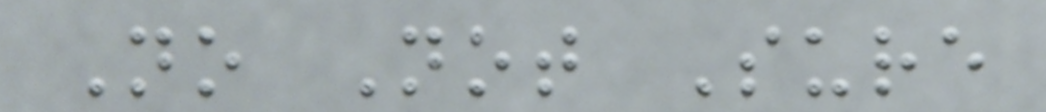No Not Sure
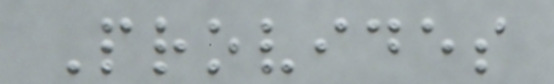Provides
